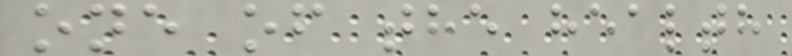one of the health
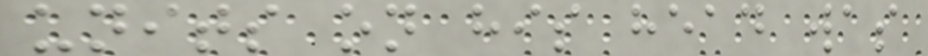units on his head was
